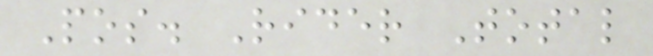Pos. Rider Total
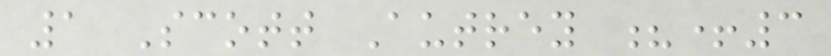1 Scott Autrey ?+3
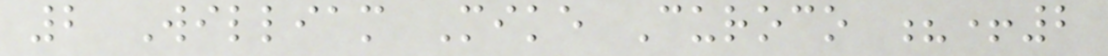2 William Mike Curoco ?+2
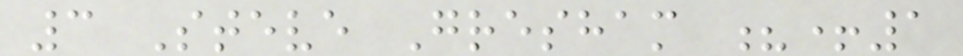3 Steve Gresham ?+1
